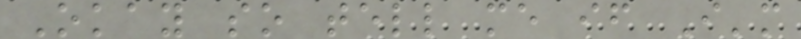Okay so tell me if I'm
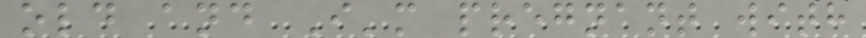old and I'm pregnant with
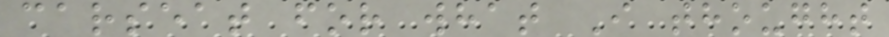carseat for what I thought
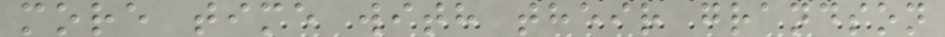more time with their grandson
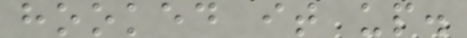hooked it up.
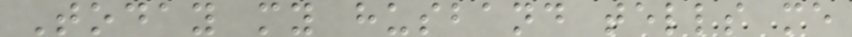Today my husband tells me
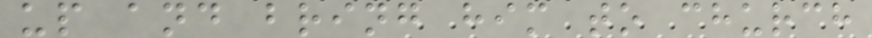up and bring him to church
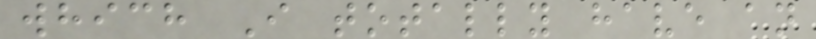which I totally have an
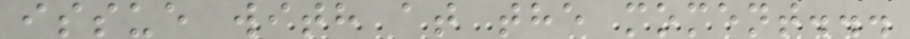issue with at the moment...
